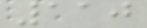110
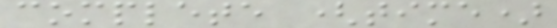complete (time)
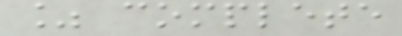% complete
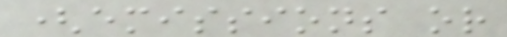(emissions or
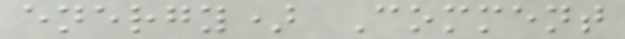energy) Comment
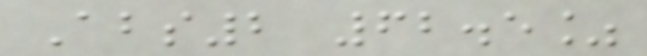Abs2 62.5%
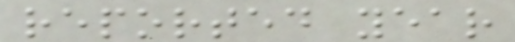reported year
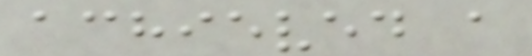achieved a
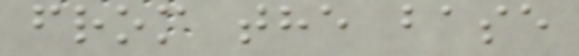from the base
